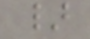}
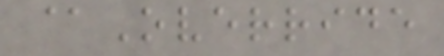@Override
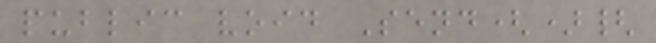public void Send(){
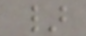}
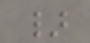}
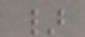}
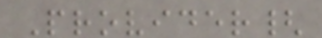Provider{
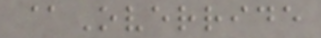@Override
